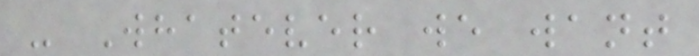- Whatever we want
